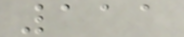111
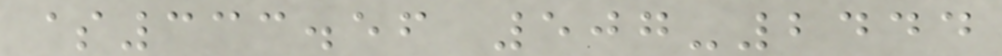$333.56 507-2444
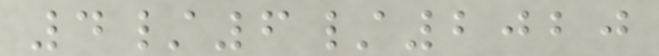4/6/2020
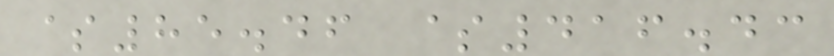$85.46 $416.43
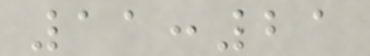11:21
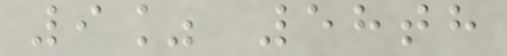9% 58th
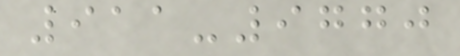911-9770
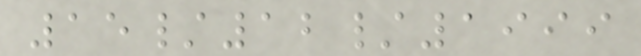15/12/1999
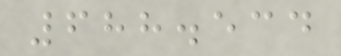688.534
